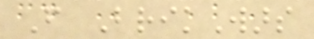From BrikWars
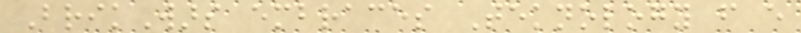BrikWars embraces Teknology from every
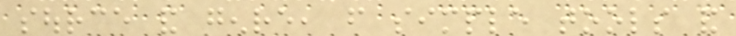source and genre, from simple tools and
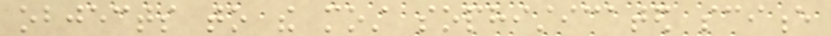objects to the most sophisticated science
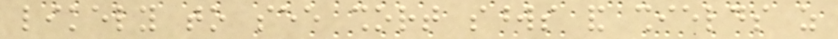likely to see short swords and shields as
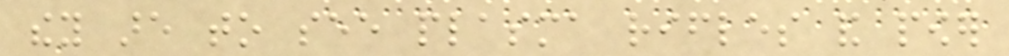they are to see plasma rifles and power
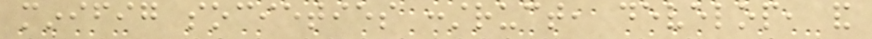minifig societies construct, develop, and
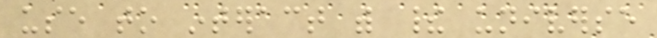use to interact with their universe
